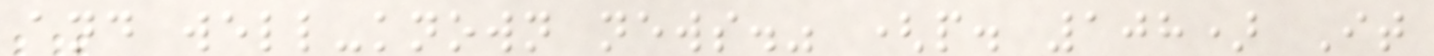and well-known news." (p. 108) It
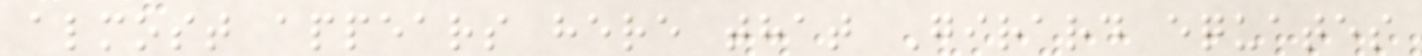almost appears here that Girard equates
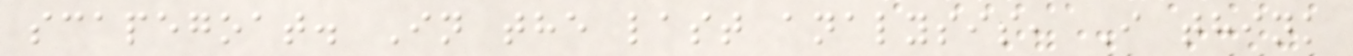scapegoat. In the last analysis, I think
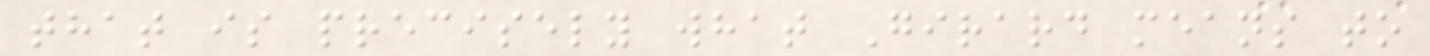that is precisely what Girard means to
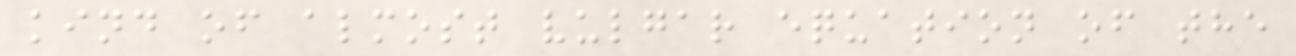kind of almost vulgar equation of the
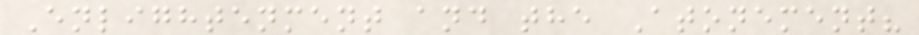Enlightenment and the Atonement?
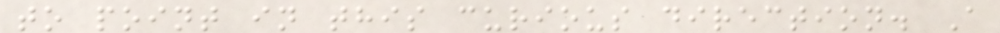to point in this curious direction. A
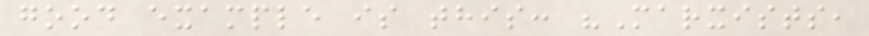good example is this: "Marxists,
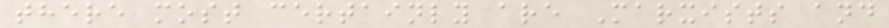there most certainly are Marxists and
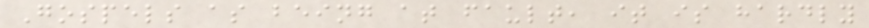Gospels as being at fault, it is hardly
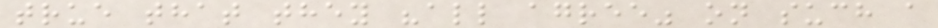true that they "all agree" on such a
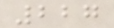227
